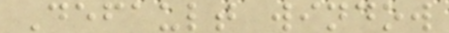Default window
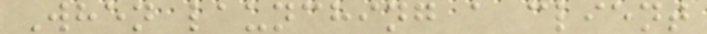When launching a client
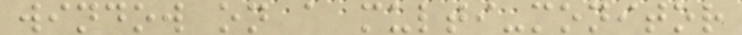window on a multi-monitor
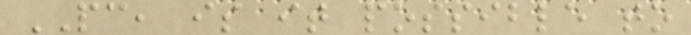PC, is it possible to
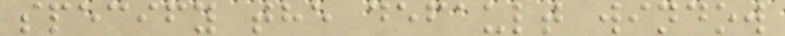specify the default window
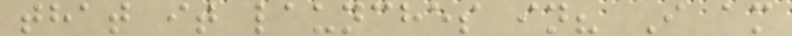that it launches in? I am
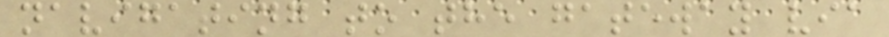navigating to the gateway via
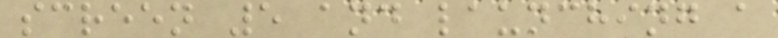screen 5 and launching a
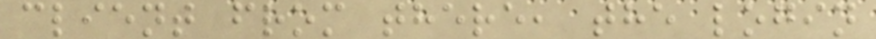client from there, the login
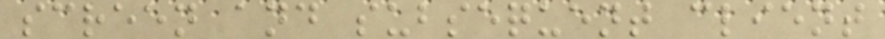screen and subsequent client
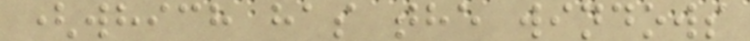(which has the windows
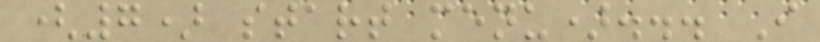(7) start menu)... I
